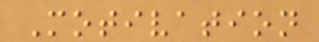Motivation
